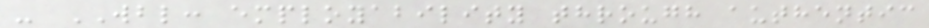- WBL: employability through authentic
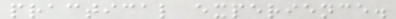practical experience.
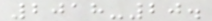2018-20.
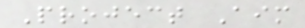Project Aim
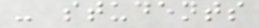- students
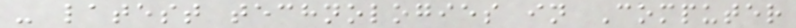- latest technologies in Computer
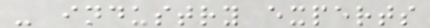- industry experts
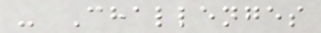- Challenges
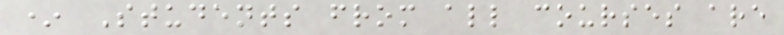* Students from all courses are
